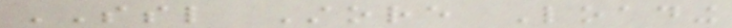SSL Store Loading
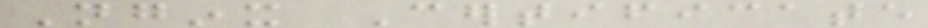Nginx Certificate
